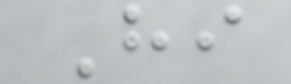Hi
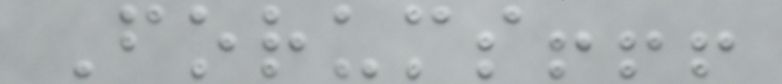Forums!!!
